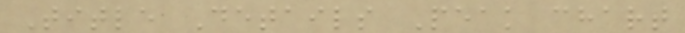Title Details Peak chart
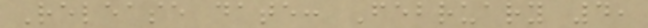Release date: February 4,
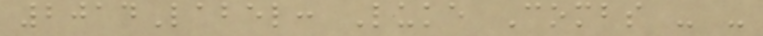2014Label: Luke Combs - -
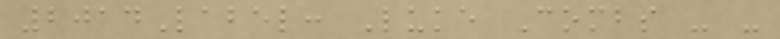2014Label: Luke Combs - -
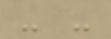- -
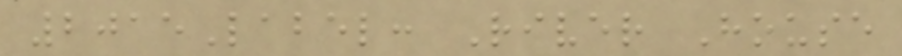2015Label: River House
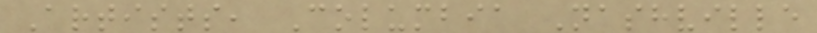Artists, Columbia Nashville
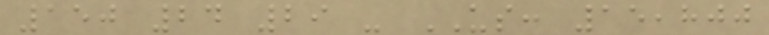150 24 29 - US: 15,800
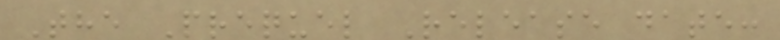The Prequel Release date:
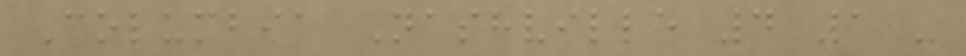Columbia Nashville 4 1 -
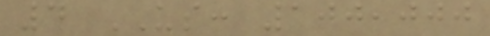4 US: 100,000
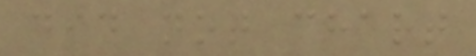did not chart
